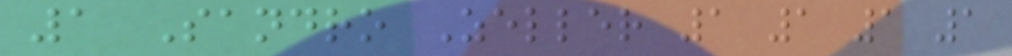1 Sandro Zeller 1 1 1 1
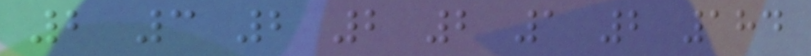2 3 2 2 2 1 2 184
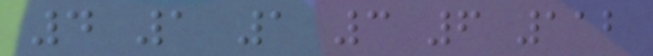4 1 1 3 6 112
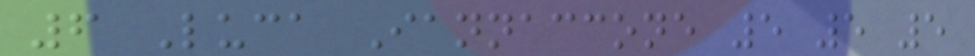6 Luca Iannaccone 5 5 5
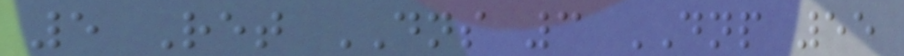5 Ret DNS 3 DNP 55
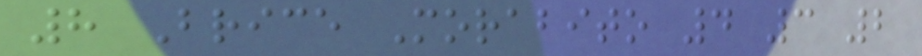8 Brice Morabito 4 3 2
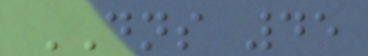DNS 45
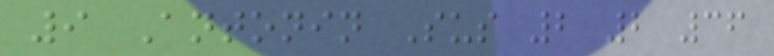9 Antonin Sus 2 2 36
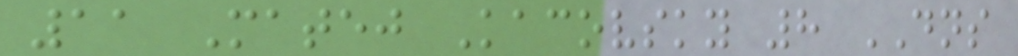11 Matej Kacovsky 8 DNS
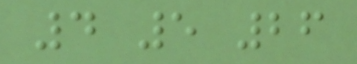4 5 26
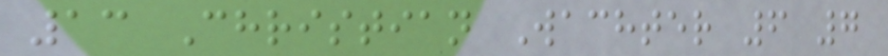13 Christian Wachter 6 7
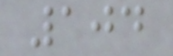104
